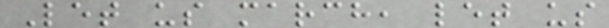Let us march, let us
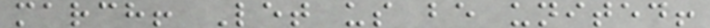march! Let us be united!
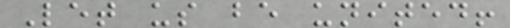Let us be united!
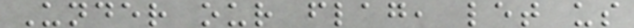Under our flag, let us
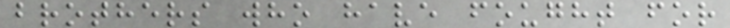brothers who have fought for
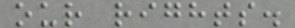our rights.
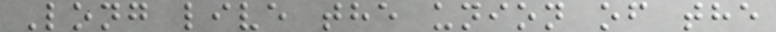Long live the union of the
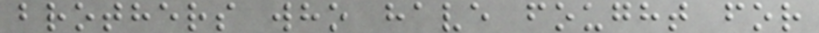brothers who have fought for
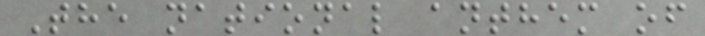The national anthem of
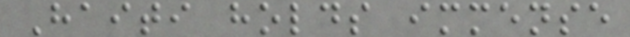Haiti holds immense
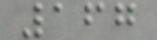167
